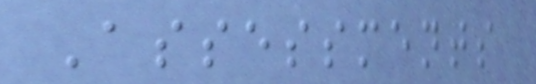Assessments
